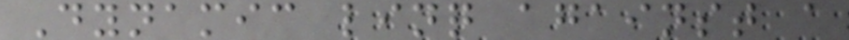Dynamic linq against a
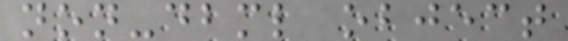non-dbml object
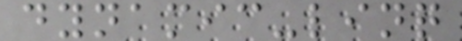dynamic-linq
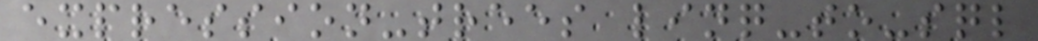expression-trees linq-to-sql
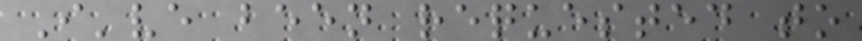I've been requested to
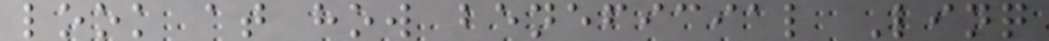look at how beneficial Linq
